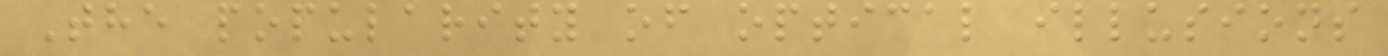The popularity of optical illusions
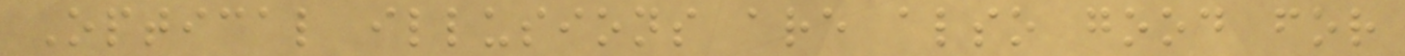Optical illusions are also good for
